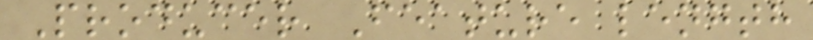Producer Feature length
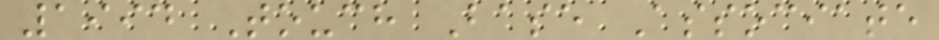1994 Touch Base Associate
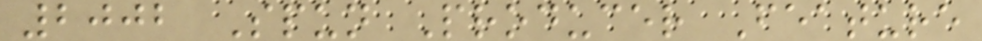2002 Spun Producer Feature
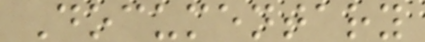Documentary
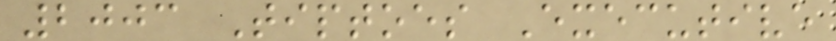2003 Tiptoes Executive
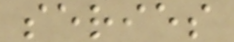series
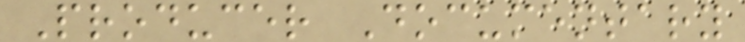Producer Documentary
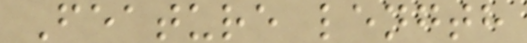Feature length
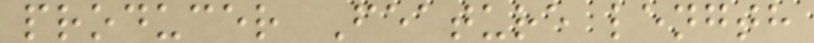producer Feature length
